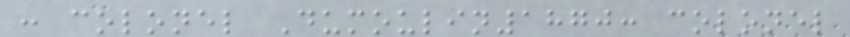: colonel Dumoulin1870: colonel
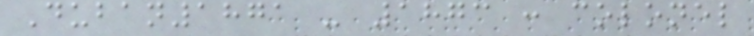Duban1871 - 1873 : colonel
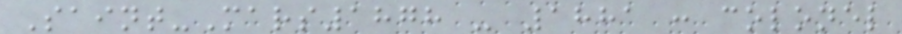Saint-Mars1878 - 1881 : colonel
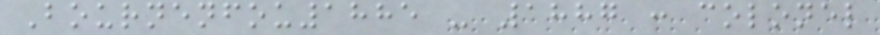Bournenfou1885 - 1887 : colonel
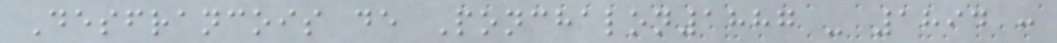Desfrancois de Ponchalon1887 - 1894 :
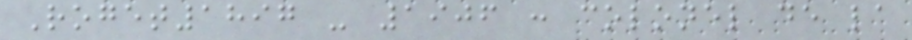Roget1897 - 1906 : colonel de la
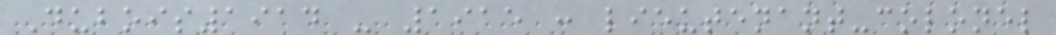Dubois1914 - 1915 : lieutenant-colonel
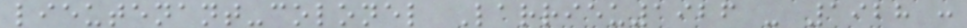lieutenant-colonel Larrieu1926 - 1928 :
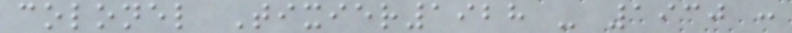colonel Tixier1928 - 1930 :
